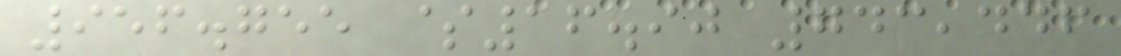956.755 $16.90 743,446
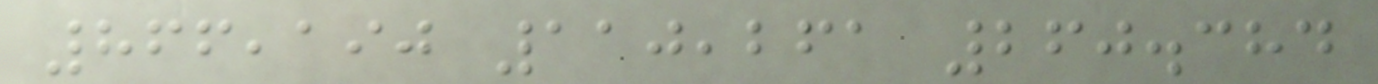866,190 110,261 260.384
